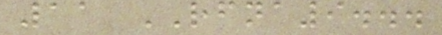11 RFNA9...
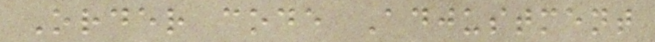Order code Adjustment
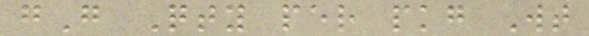gG Qty per pkg Wt
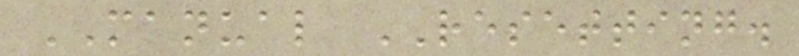MANUAL RESETTING.
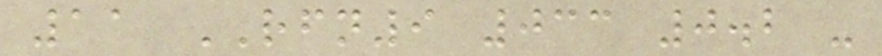11 RFN9 033 0.2 -
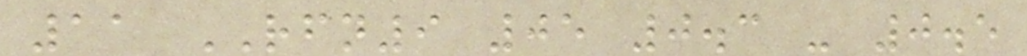11 RFN9 05 0.3 - 0.5
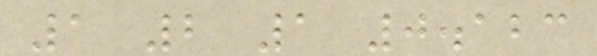1 2 1 0.123
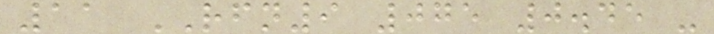11 RFN9 075 0.45 -
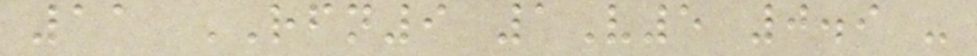11 RFN9 1V5 0.9 -
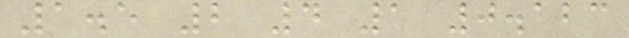1.5 2 4 1 0.123
